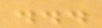...
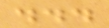...
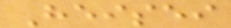Heisei
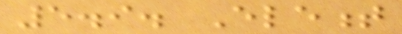5.9. Element
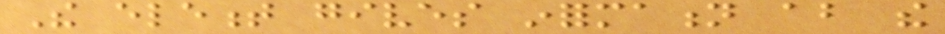The element gives information about the
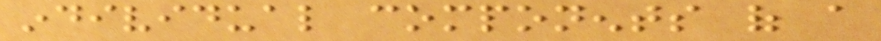individual components of a
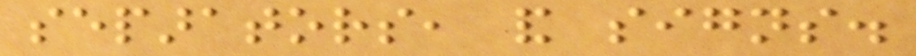separators, and signs.
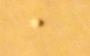,
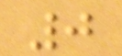0
